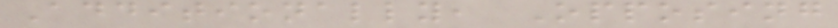Additionally, Opposing
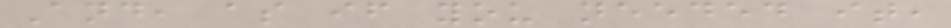And, as if you needed it,
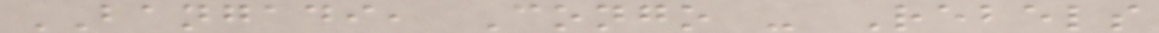BANGADI, Congo - Rebels
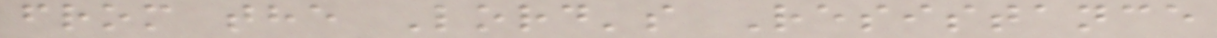from the Lord's Resistance
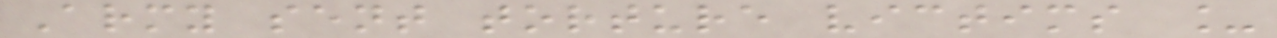Army sent torture victims _
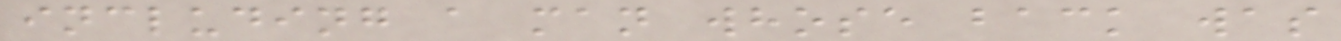including a man whose back was
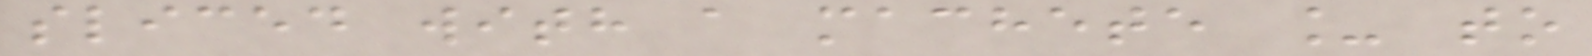sliced with a machete _ to
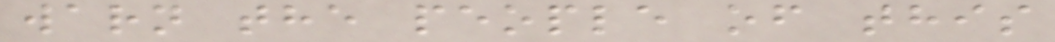warn the people of this
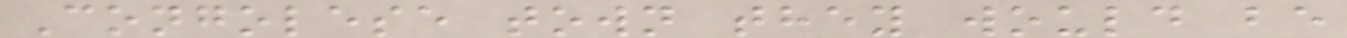Congolese town they would be
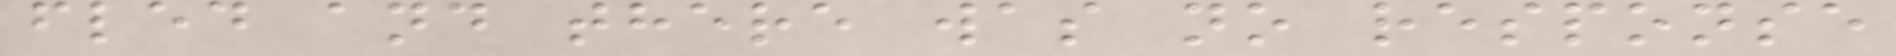fled and there was no response
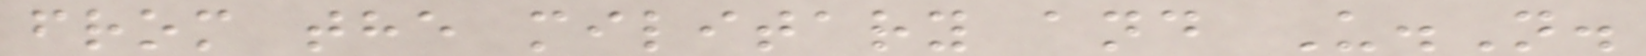from the military and U.N.
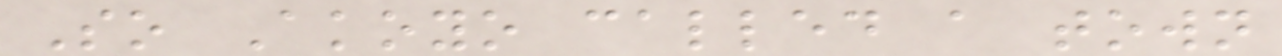So Akoyo called a town
